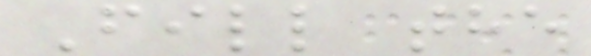Fill the
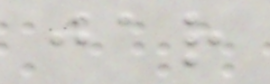jar
